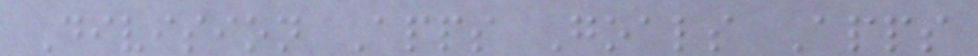Division Apps Goals Apps
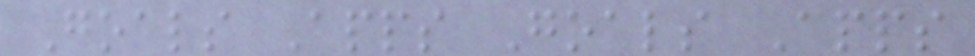Goals Apps Goals Apps
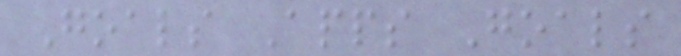Goals Apps Goals
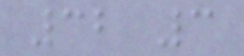32 3
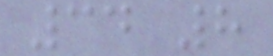34 8
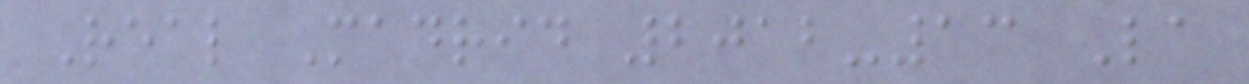Real Madrid 2012-13 La
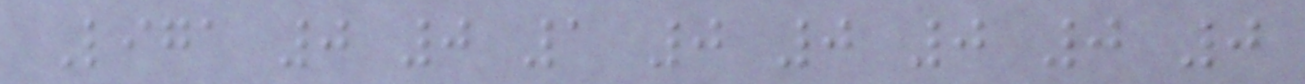Liga 0 0 1 0 0 0 0 0
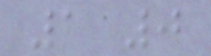1 0
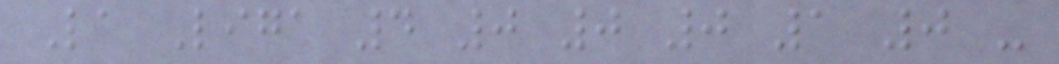La Liga 4 0 0 0 1 0 -
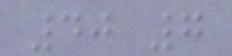40 7
